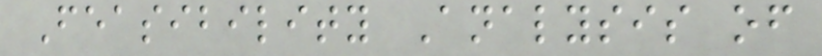Feasibility Analysis of
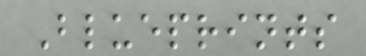Blueprints
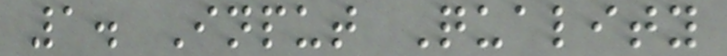1. Input Quality
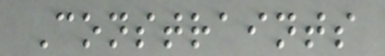Constraints
